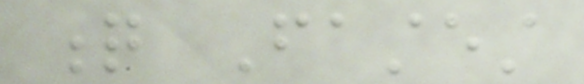q Fastest
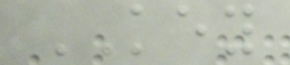KEY
